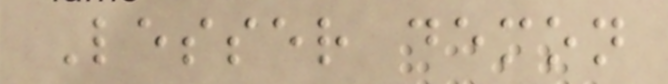Lesser demon
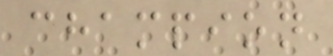champion
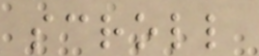scroll
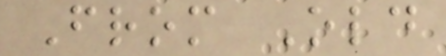From Old
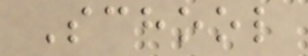School
